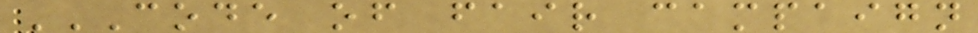CODE OF FAIR CAMPAIGN
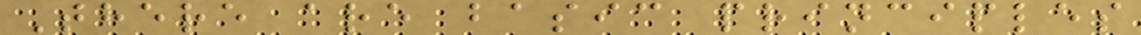There are basic principles
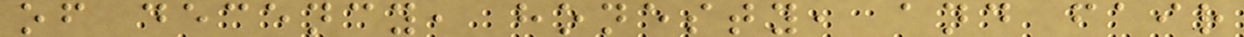of decency, honesty, and fair
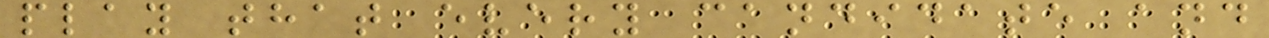play that every candidate and
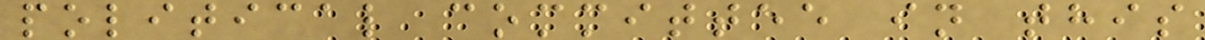political committee in this
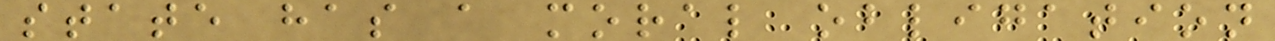state has a moral obligation
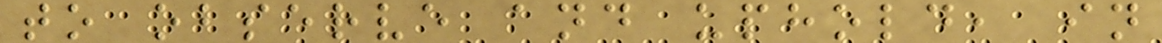to observe and uphold, in
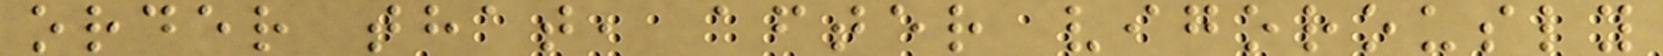order that, after vigorously
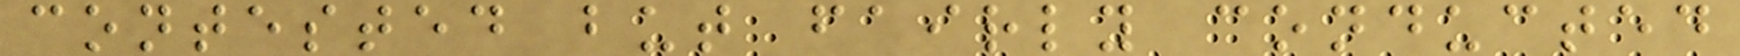contested but fairly conducted
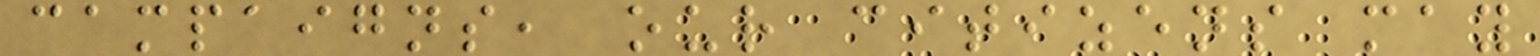campaigns, our citizens may
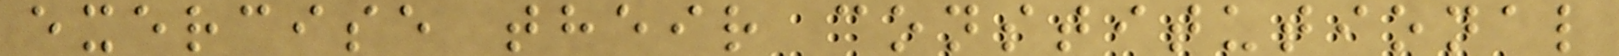exercise their constitutional
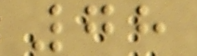78
